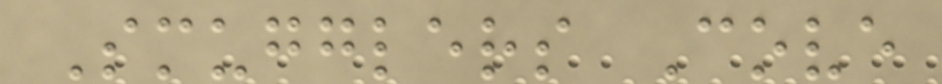Smugglers Cove
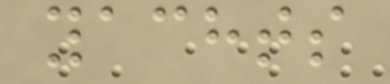yachts
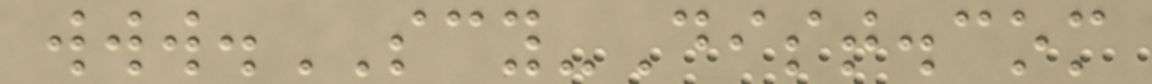www.SCY-Dist.com
